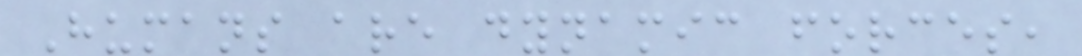Humans are dynamic forces,
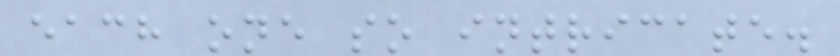each one so intricate.
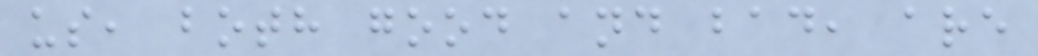us, both good and bad, are
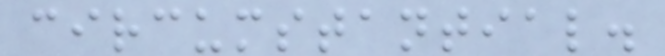circumstantial.
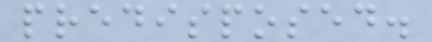predisposed.
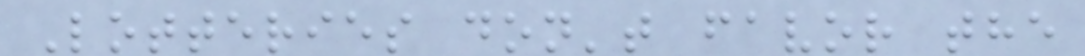Lotteries don't favor the
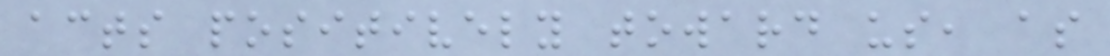acts positively toward us, as
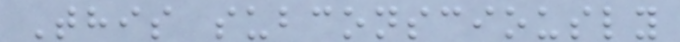This subconsciously
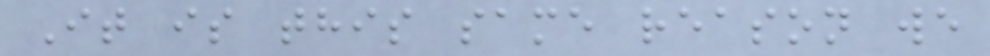It is this same reason we
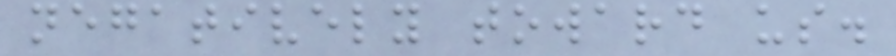negatively toward us.
